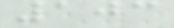103
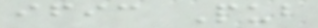ific Pub
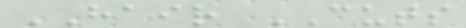HAIR CUTS
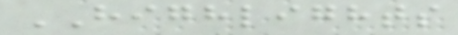HIGHLIGHTS
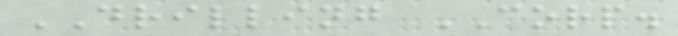DRILLING CORP.
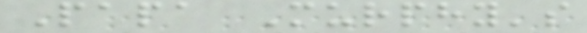Papa Murphy's
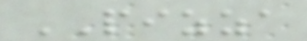PIZZA
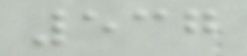537
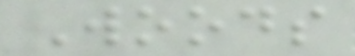Woods
